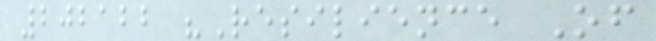202122 "Resilience Of
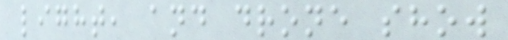light, and drone show
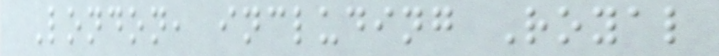London, including Royal
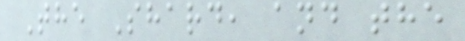The Shard, and the
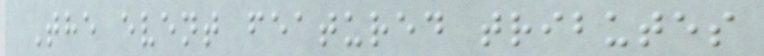The event featured tributes
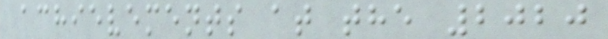achievements at the 2020
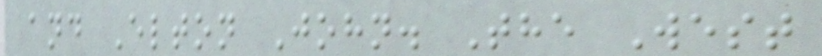and Elton John. The West
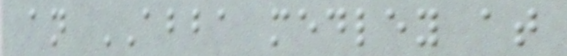an ABBA medley at
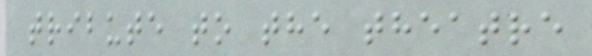tribute to the theatre
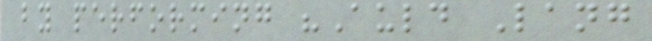by performing "Auld Lang
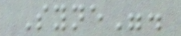Syne".
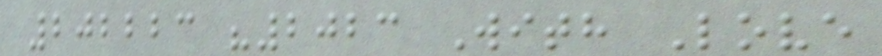202223 "2023 With Love
